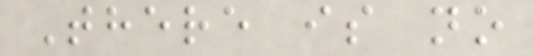There is no
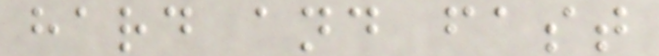hard and fast
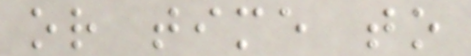or time to
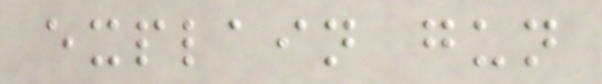explain gun
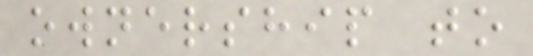ownership to
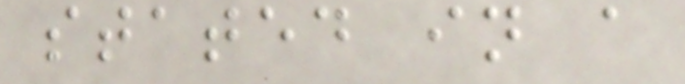stated in a
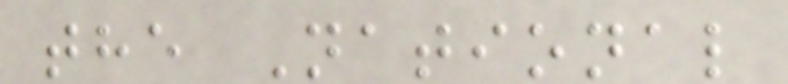the National
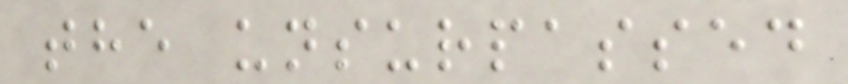the unsurpassed
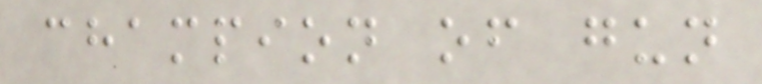champion of gun
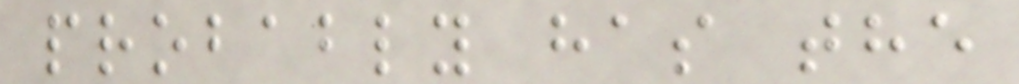probably has the
